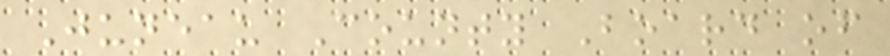Juneau County Board of
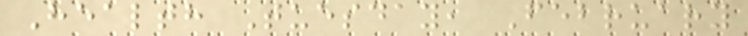Health Tuesday, February
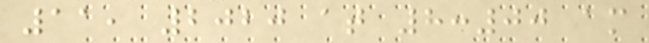11, 2020 at 8:00 am
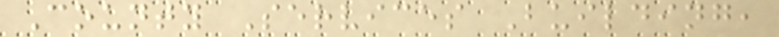County Services Building,
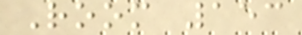Room 153
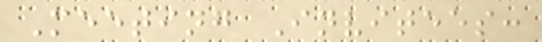Meeting Invitees:
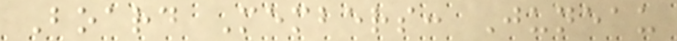Board Members: Juneau
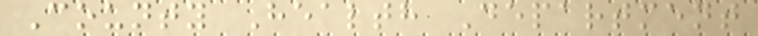County Health Department
